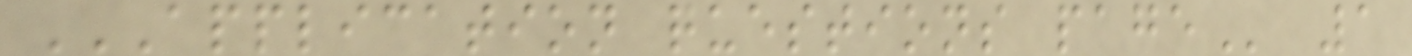APPLICATION QUESTIONS PAGE 1
